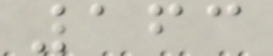163
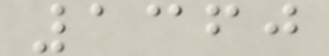1360
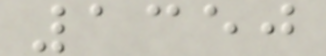1350
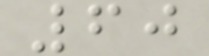60
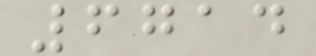6714
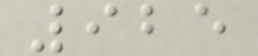925
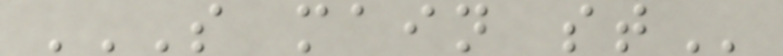S MAIN ST
